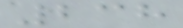238
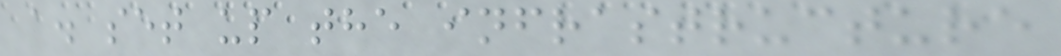a. set up the infrastructure
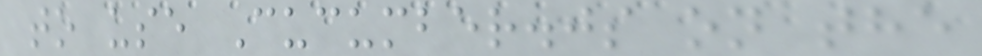to use Cucumber.js on the
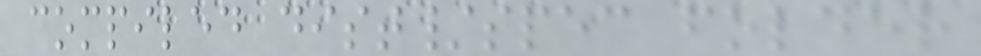compiled dist/spec folder
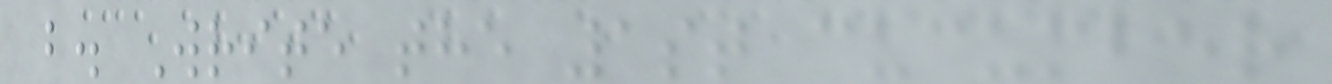b. Write the 1st cucumber
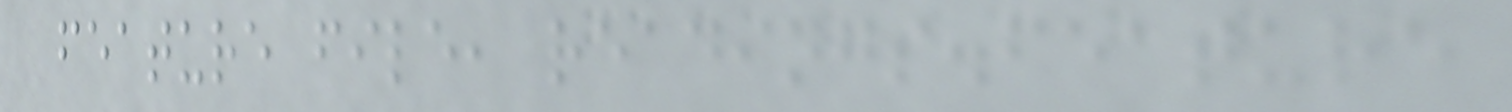feature file, readings.feature
